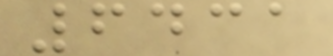6431
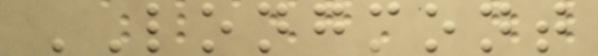LONGMONT
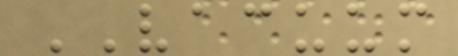VACUUM
